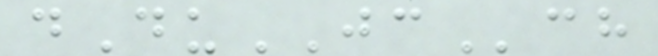dDuJCch
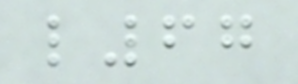l67
